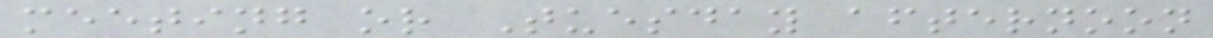meeting or Tuesday afternoon
